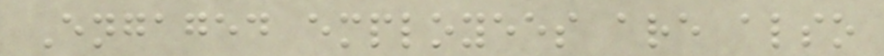Engaged employees are also
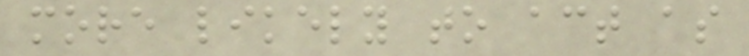more likely to act as
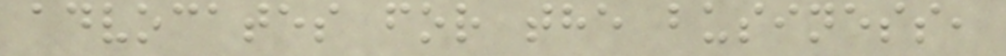advocates for the business,
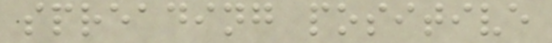spreading positive
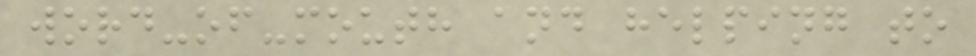word-of-mouth and helping to
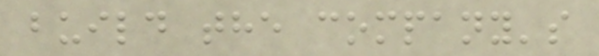build the company's
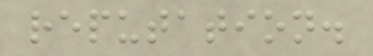reputation.
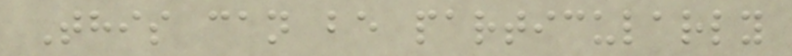This can be particularly
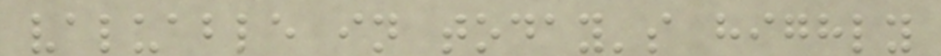valuable in today's highly
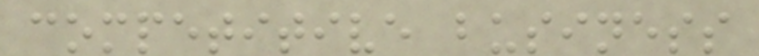competitive business
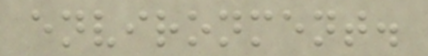environment.
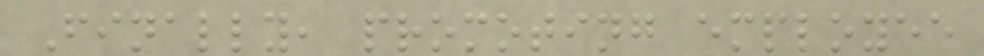Finally, promoting employee
